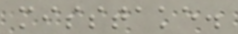misstake.
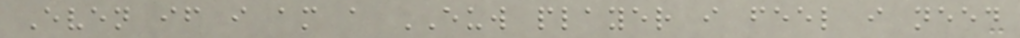Even if i am a EUW player i feel i need
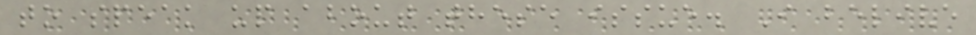to speak up about these issue. I belive
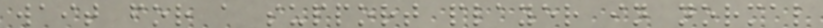wait for a support player in normal
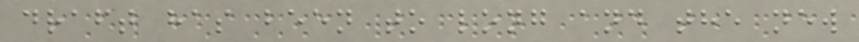draft has been to long and the new
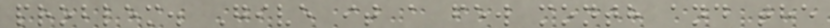problem. Give it a few month and the
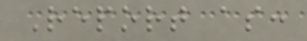Report as:
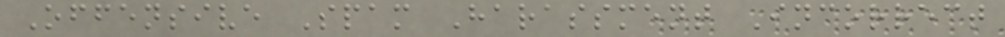Offensive Spam Harassment Incorrect
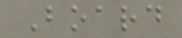Board
